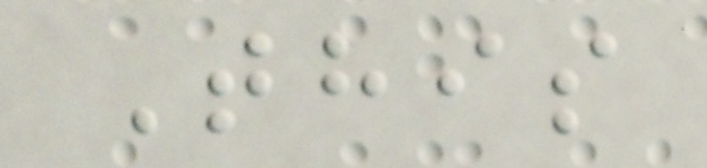This
